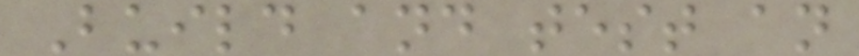Build and test an
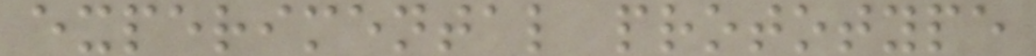experimental prototype
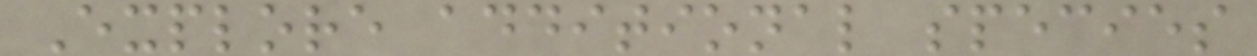Explore additional species
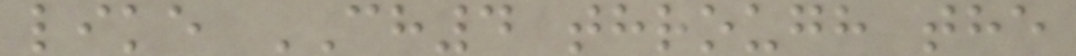like CH4 through the
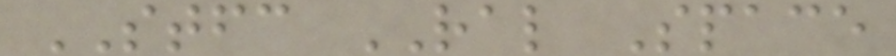STFC RAL Space
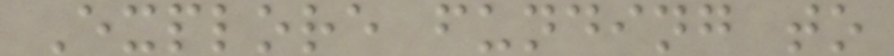Explore funding to
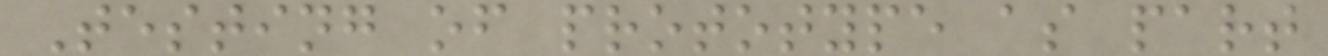Testing of prototype as part
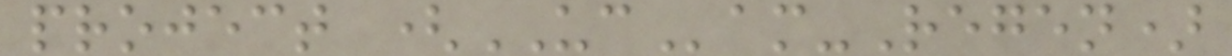project (UCam-Regen)
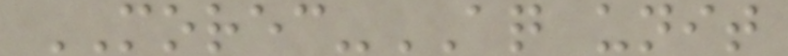MOREC-AQ unit
